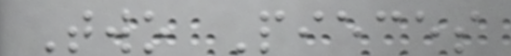Two Pieces
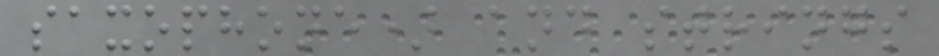saxophone) and strings
